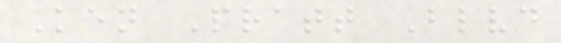Ken Pratt Blvd
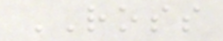ROSS
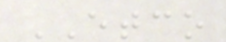ETCO
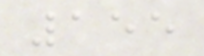155
